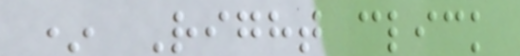* Right click
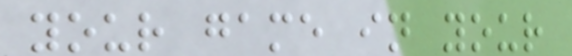your game in your
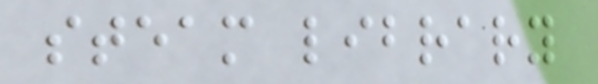steam library
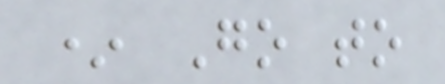* Go to
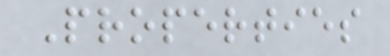Properties
